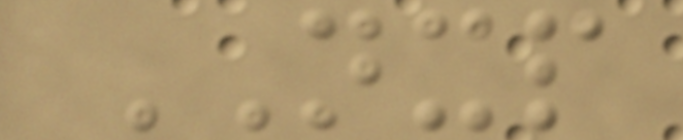NXP
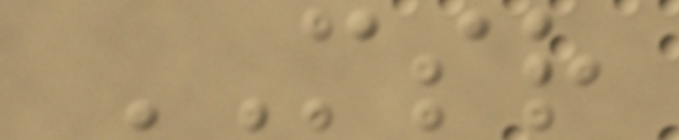MSR
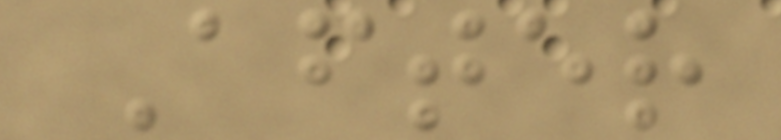After
